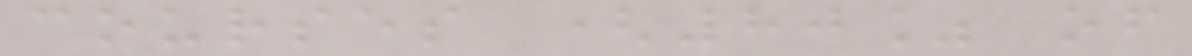courses (80% of
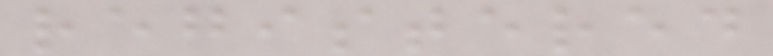registered
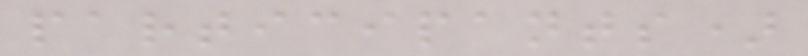participants)
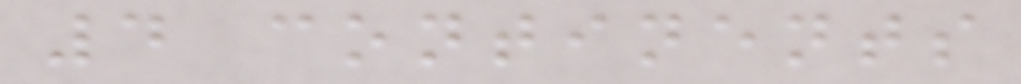4 continents
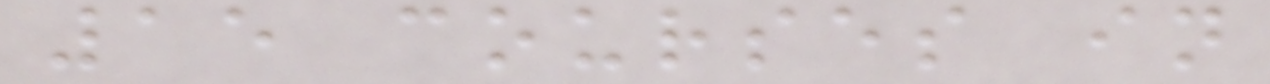15 courses in
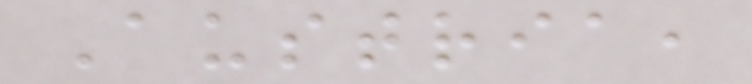Austria,
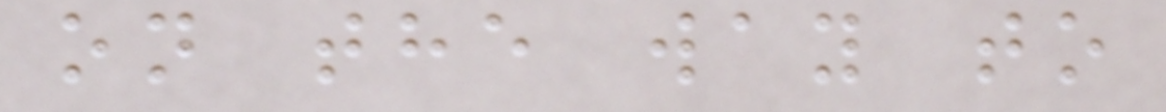on the way to
